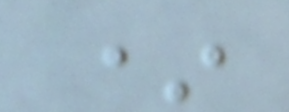*
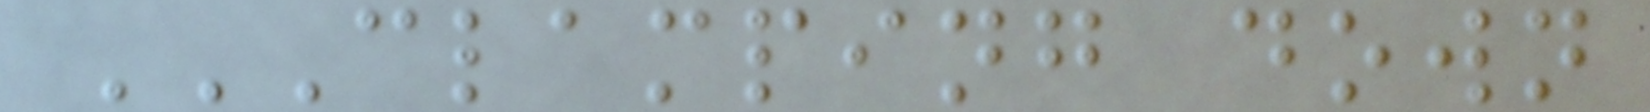CLAMPING DOWN
